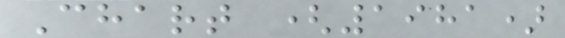Chart (1981)
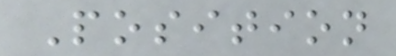Position
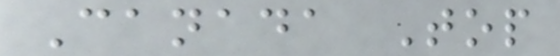Canada Top
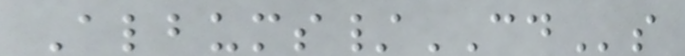Albums/CDs
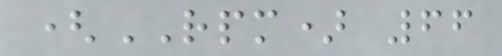(RPM) 66
